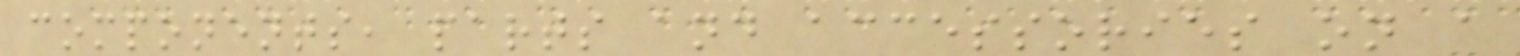components, parts and accessories on a
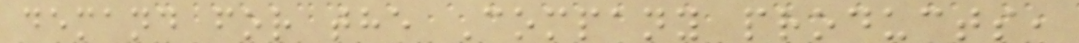demand for the Company products,
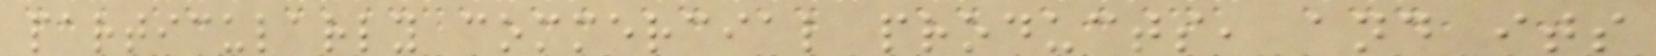particularly commercial products, and its
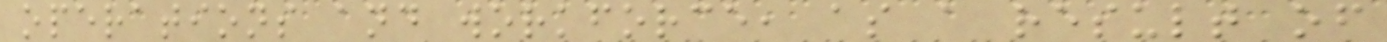operations and workforce, as a result of
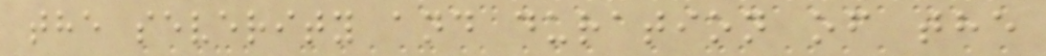the severity and duration of the
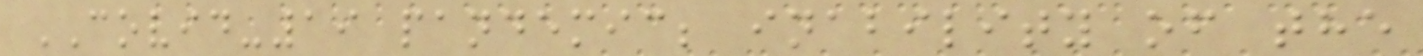COVID-19 pandemic; inability of the
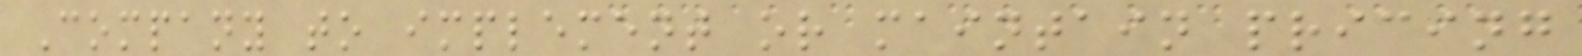Company to implement or maintain pricing
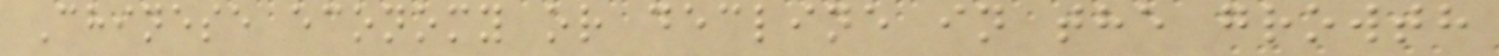Chinese economy or decline in the growth
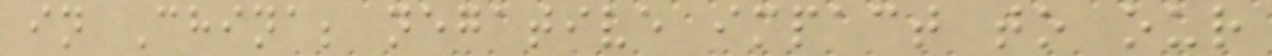in China; negative impact to our
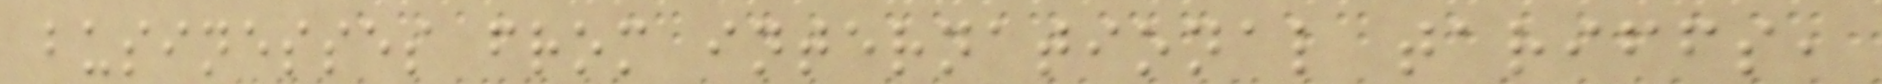businesses from international tariffs,
